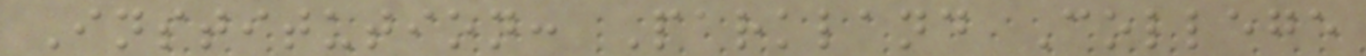Institution: Parkland College
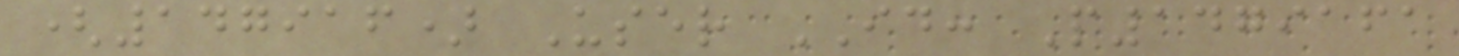(147916) User ID: P1479161
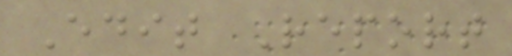Edit Report
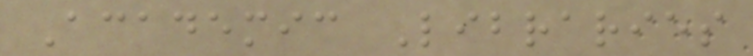Academic Libraries
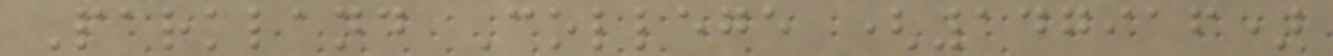Parkland College (147916)
